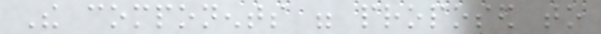The components were proposed to
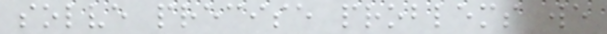solve precise problems we
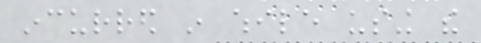incurred in while using the
